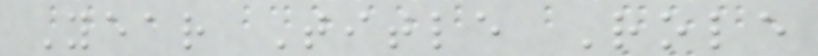Year Title Role
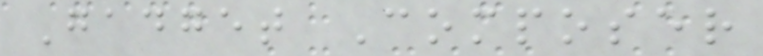Gadget Composer
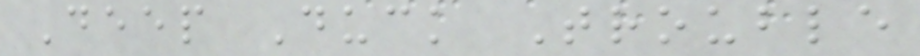Deep Duck Trouble
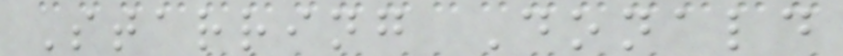Starring Donald
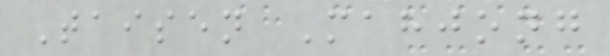Taisen Mahjong
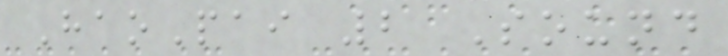HaoPai 2 Sound
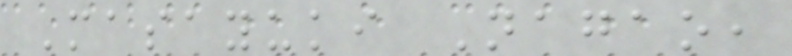Masayuki Nagao,
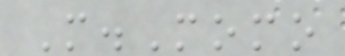M.Momo
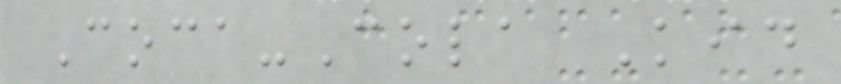Coca-Cola Kid
